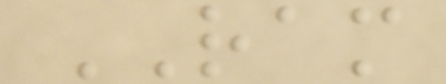RAM
